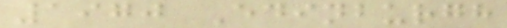1970 Edinburgh
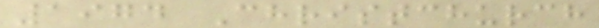1974 Christchurch
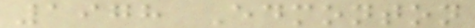1978 Edmonton
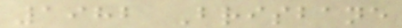1982 Brisbane
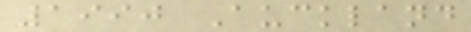1990 Auckland
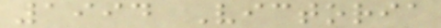1994 Victoria
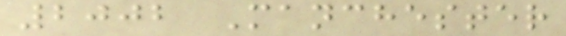2002 Manchester
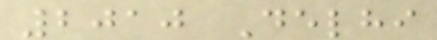2010 Delhi
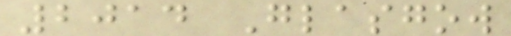2014 Glasgow
